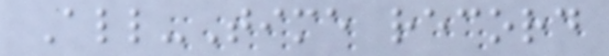All-Time record
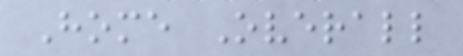Home Overall
